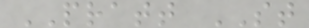PRATT ST
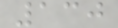130
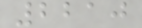2210
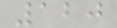120
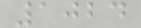1024
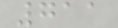711
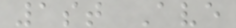1st Ave
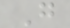G
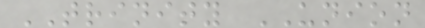TRINITY UNION
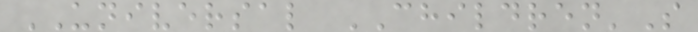UNIVERSAL CHILDREN'S
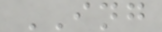ING
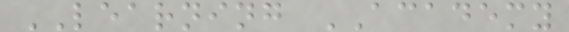LEARNING ACADEMY
